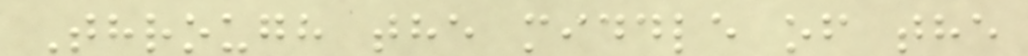Through the middle of the
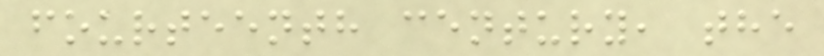fourteenth century, the
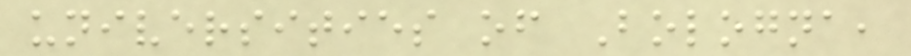universities of Bologna,
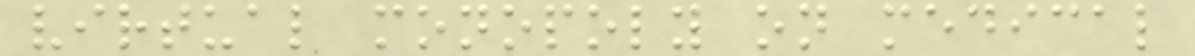virtual monopoly on medical
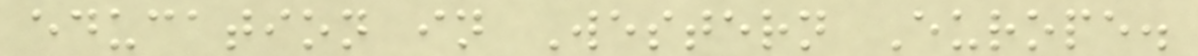education in Western Europe.
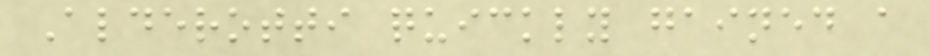Alderotti quickly gained a
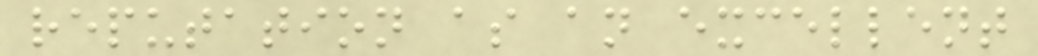reputation as an excellent
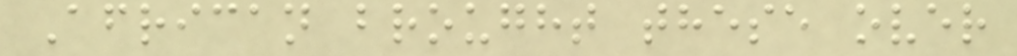African brought these over
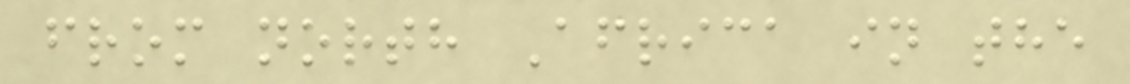from north Africa in the
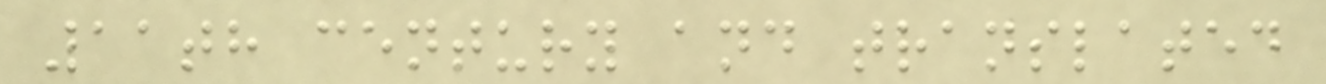11th century and translated
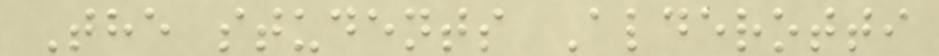The students Alderotti
